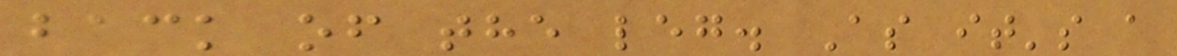back of the leg. As it's a
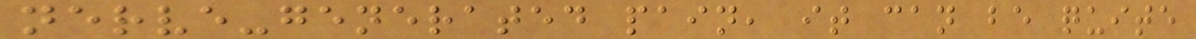nerve-generated pain, it can be quite
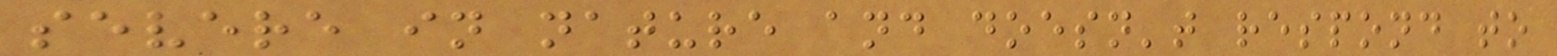severe in nature and doesn't respond to
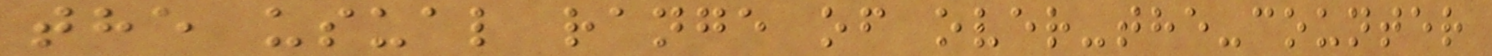the usual range of over-the-counter
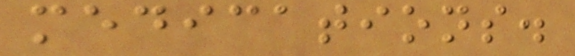medications.
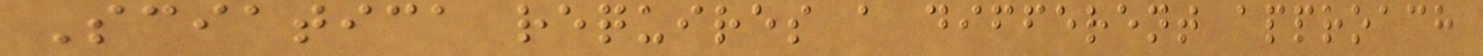Sciatica requires a different approach
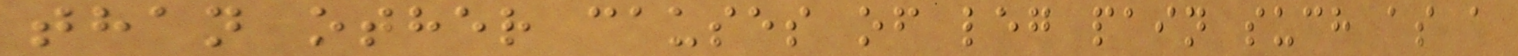than other causes of leg pain such as a
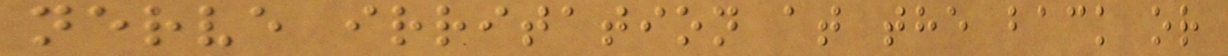nerve irritation at the back or
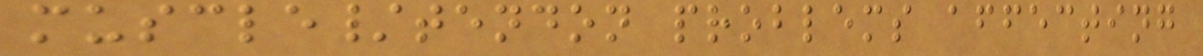muscle/tendon problems affecting
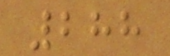288
